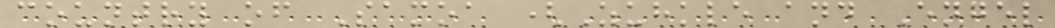country of Samoa (Zuhkle and Engel
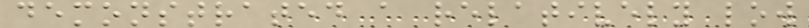demonstrated a relatively low
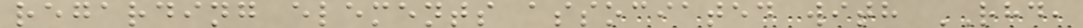regarding elements associated with RHD,
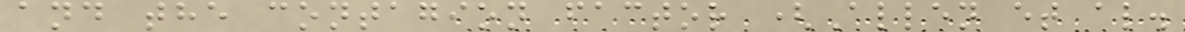and the contagion factor (Allen et al.
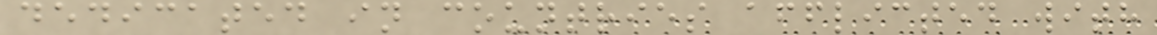dedicated in countries afflicted with
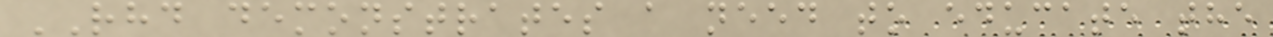RHD demonstrates a need to educate the
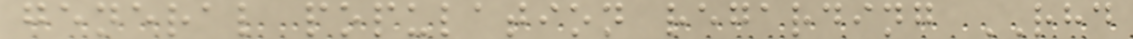general population regarding RHD
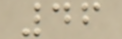46
